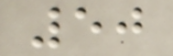50
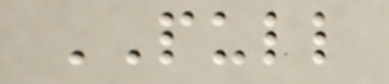PULL
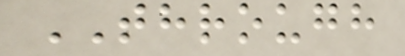THROUGH
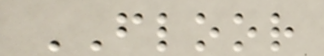FLOOR
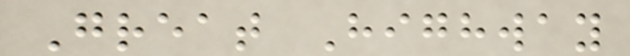Great Highway
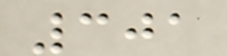301
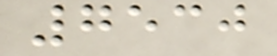7530
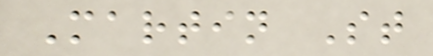Martin St
